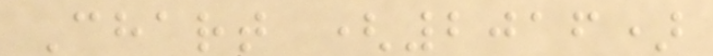Chart (2016)
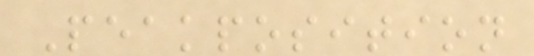Peakposition
